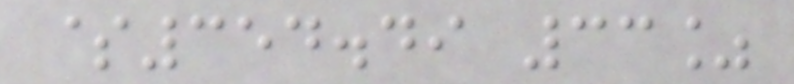$354.49 33%
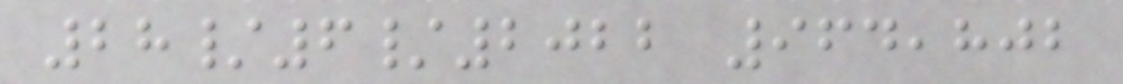28/6/2022 964,802
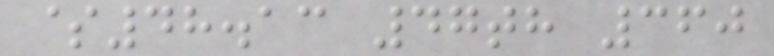$48.13 47th 360
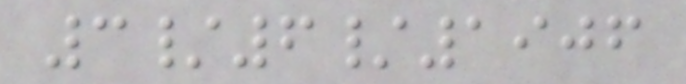3/6/1906
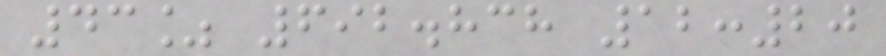43% 692.838 12:20
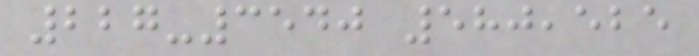227-3540 580,525
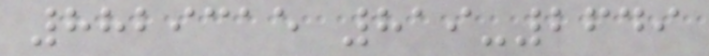8829315 819-2649
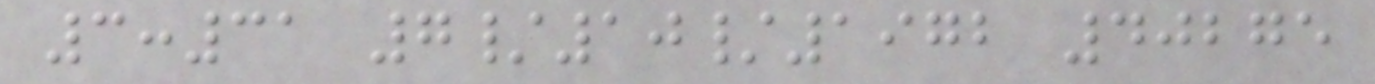3:31 7/10/1972 40275
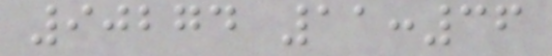90274 11:36
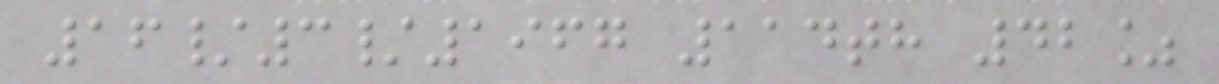16/3/1967 114th 42%
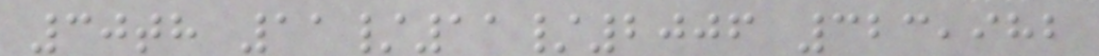30th 11/11/2006 323,982
